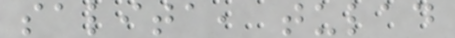salita, tulad
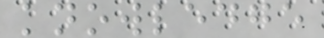knowledge
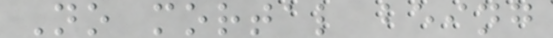No mortal being
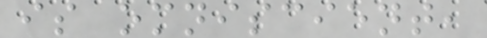is omniscient,
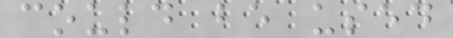could be used
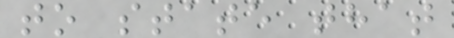to state that
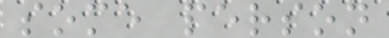some person
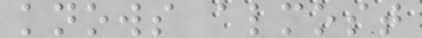knows almost
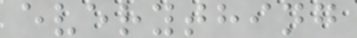everything
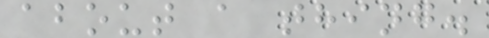about a thing.
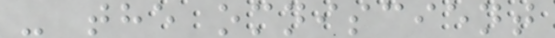- the omniscient
